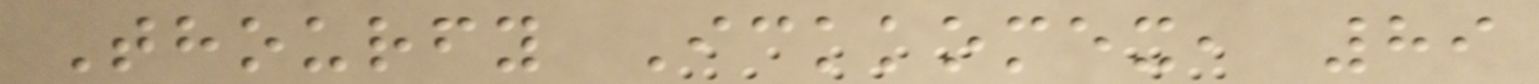Thourfy Ickkomex, 89
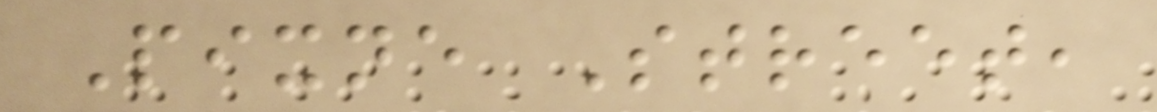Pixne Street,
